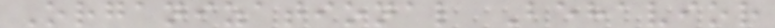Organizational Behavior
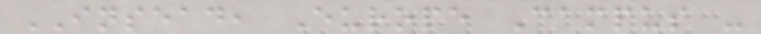INSEAD, Europe Campus -
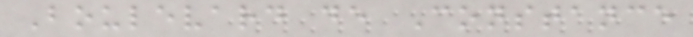Boulevard de Constance
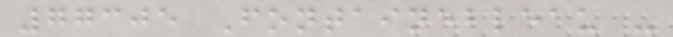77305 Fontainebleau -
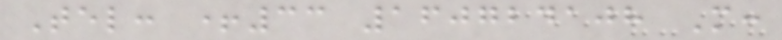Tel: +33 160724108 M:
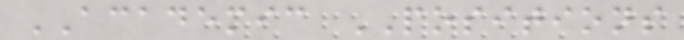ACADEMIC POSITIONS
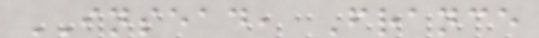INSEAD, France
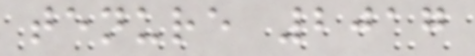tenure 2017
